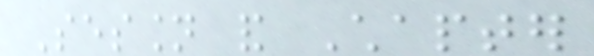Session and Chapter
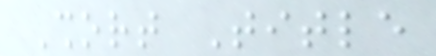Short Title
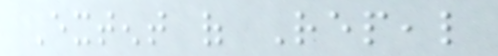Extent of Repeal
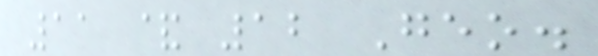11 & 12 Geo.
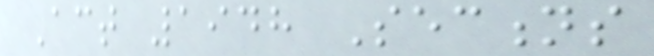Act 1948 Sections
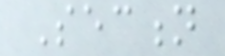Section
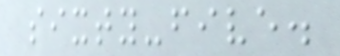sixty-five.
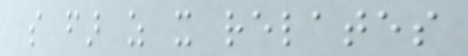so far as it relates
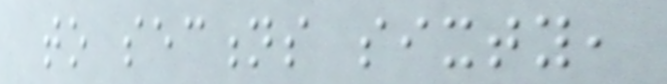to sections sixty,
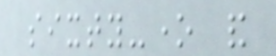sixty-one and
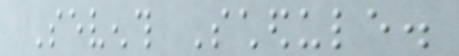Seventh Schedule.
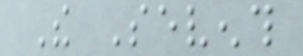The Seventh
